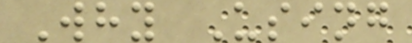Why Using
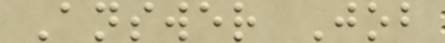Answer Job
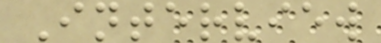Interview
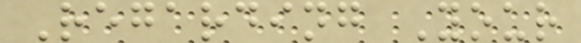Regarding Your
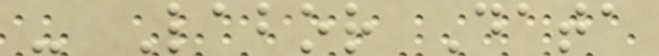- Labor Data
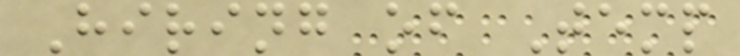Hiring of Temp
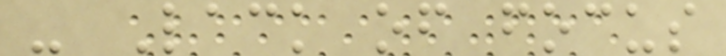- Lack of focus
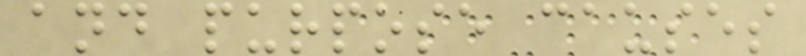and purpose causes
